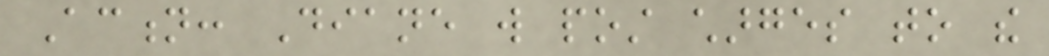Action: Diane will post charges to the
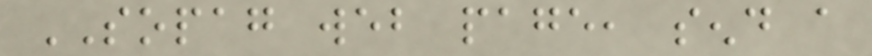SOPAG web page, send a
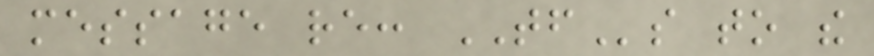message re: TFs to the
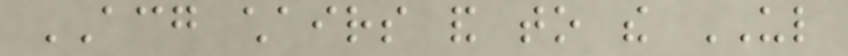ACG chairs and to the UL
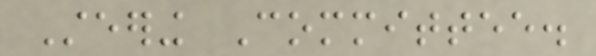Steering Committee.
